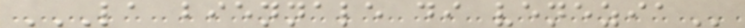LA BIENNALE DI VENEZIA
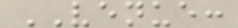VENUE:
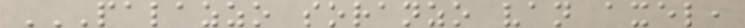PALAZZO SORANZO VAN AXEL,
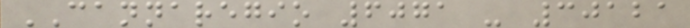CANNAREGIO 6071 - 30121
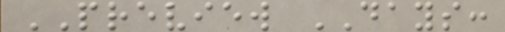PREVIEW DAYS:
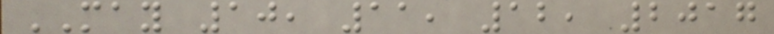MAY 10, 11, 12, 2017
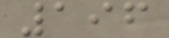196
